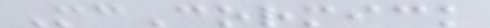McCormick
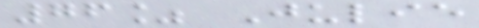76% Julie
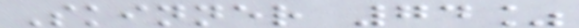Skinner 74%
